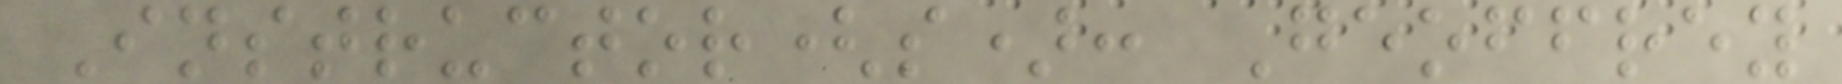Instructor(s): Geoffrey
